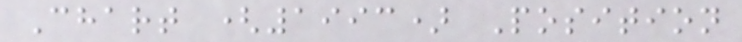Chart (1993) Position
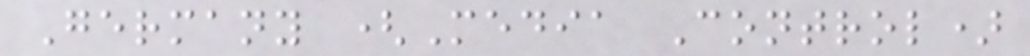Germany (Media Control)
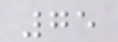75
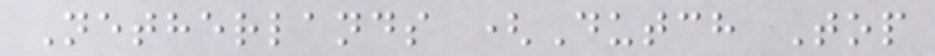Netherlands (Dutch Top
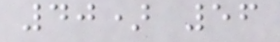40) 56
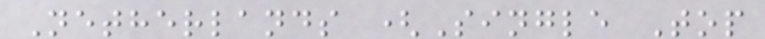Netherlands (Single Top
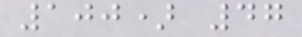100) 47
